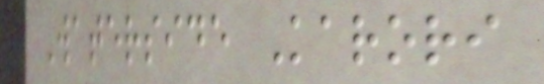Waterside Karori
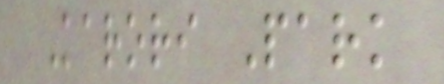Karori Park
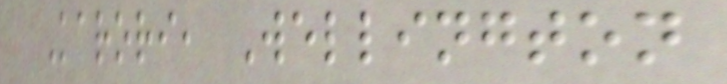Karori, Wellington
